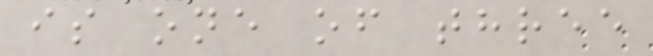is one of three
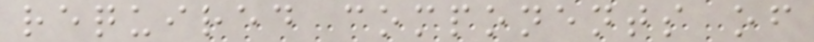required components of
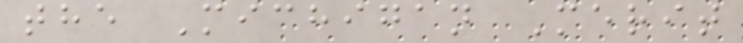the Michigan Merit
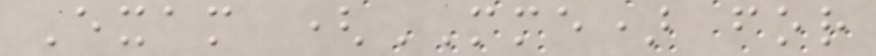Exam (MME) for
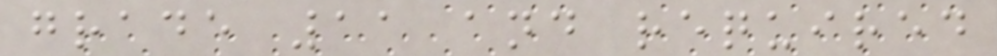grade 11 and required
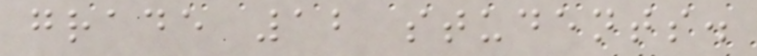grade 12 students.
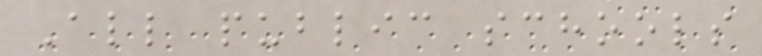All public schools
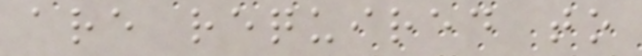are required to
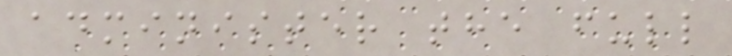administer the full
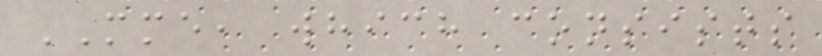MME, which consists
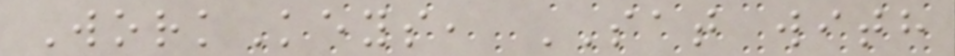WorkKeys, SAT with
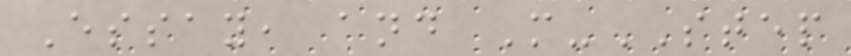Essay, and M-STEP
